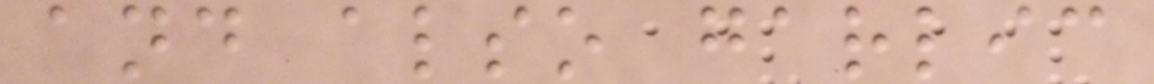and also garlic
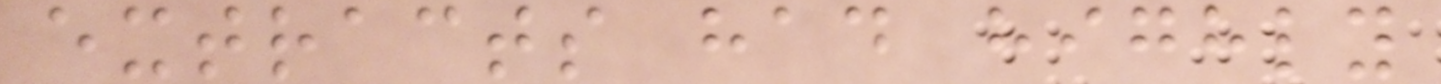extracts had highly
